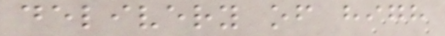delivery of high
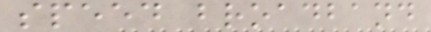speed broadband
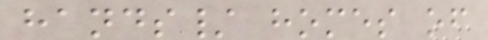hands/ homes of
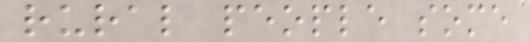rural people some
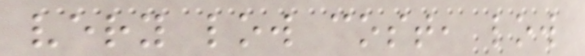very low cost, low
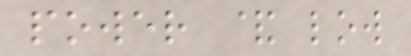power & low
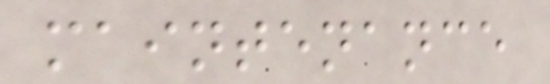maintenance
